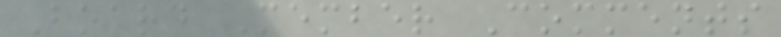Board Member Comments
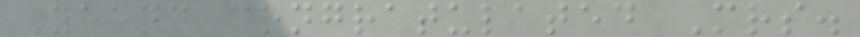Yeend congratulated Mrs.
